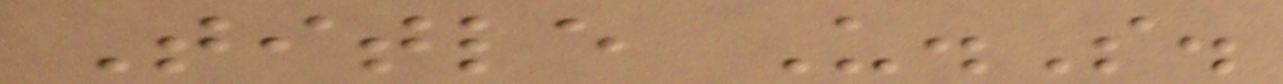Title U.S.
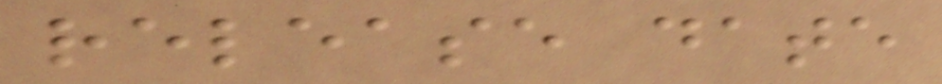release date
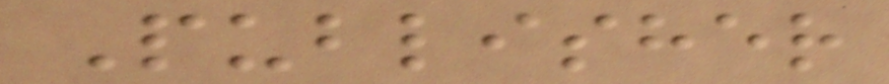Publisher
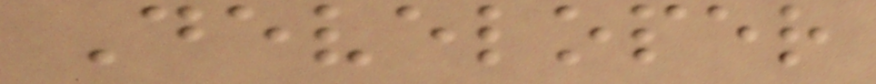Developer
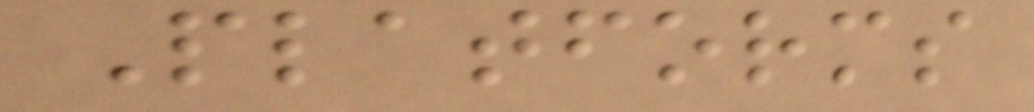Platforms
